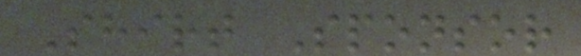Shirt Sponsor
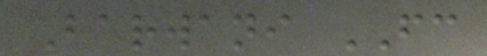Barwani FC
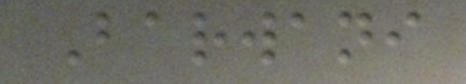Barwani
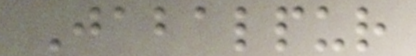Jabalpur
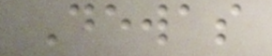Dewas
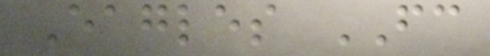Eagles FC
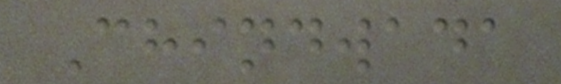Chindwada
